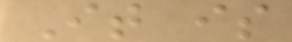It is
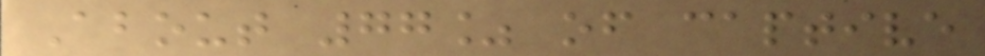About 77% of captive
